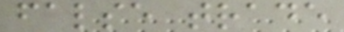false trade
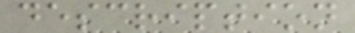description
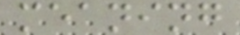meaning
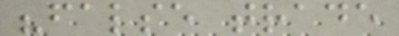"false trade
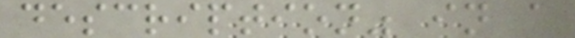description" in a
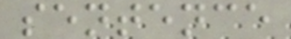sentence
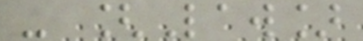- [Law]
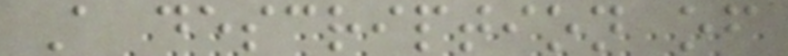A description of
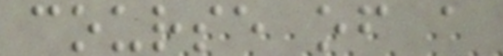course of a
